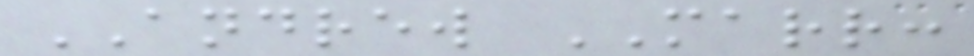ANDREW MARR:
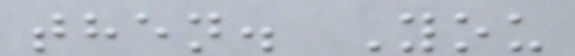then. You
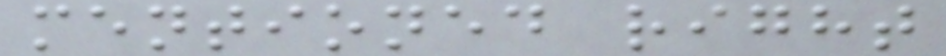mentioned right
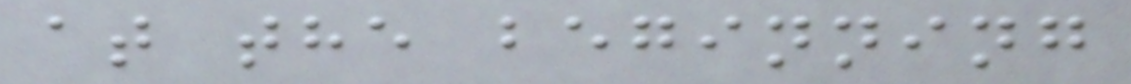at the beginning
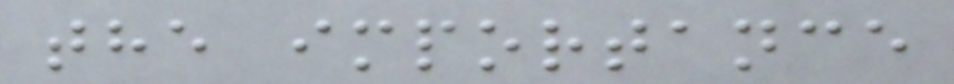the importance
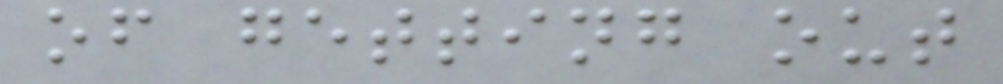of getting out
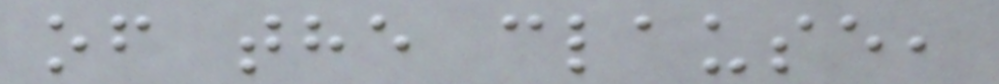of the clause,
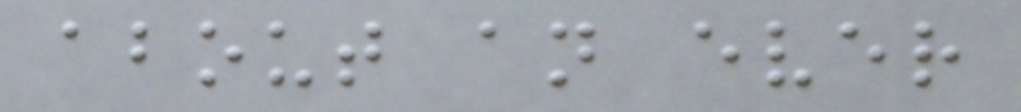about an ever
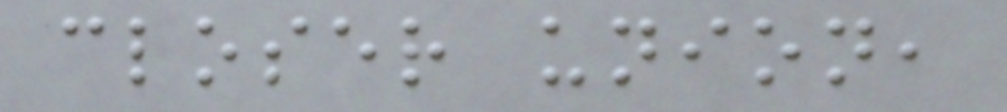closer union,
